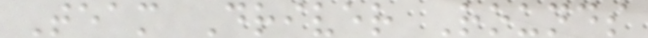Team Driver Rounds
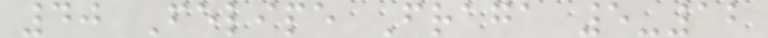40 Felipe Fraga 5-12
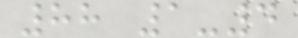88 1-4
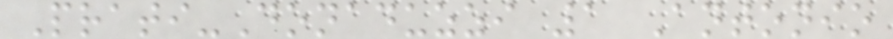Prati-Donaduzzi 1 Antonio
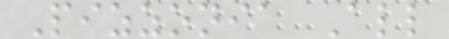Pizzonia All
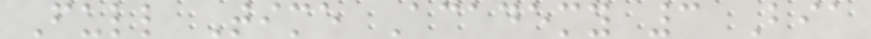Full Time Academy 3 Bia
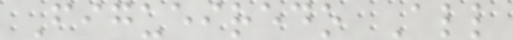Figueiredo All
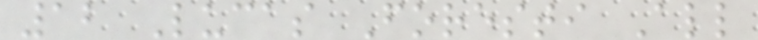12 Lucas Foresti All
